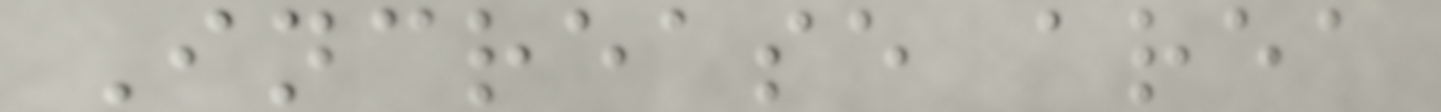Increase area
